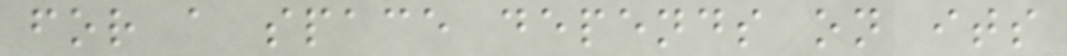for a space depends on its
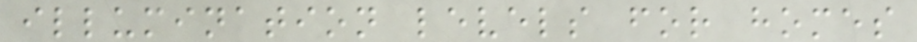illumination levels for homes
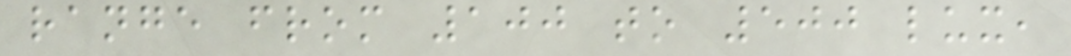range from 100 to 500 lux,
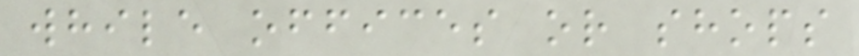while offices or shops
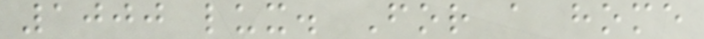1000 lux. For a home
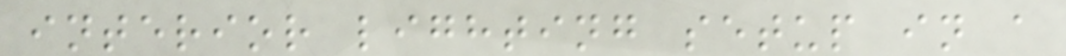interior lighting setup in a
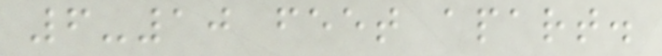6-10 feet apart.
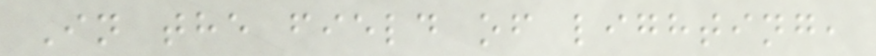In the field of lighting,
